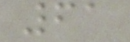61
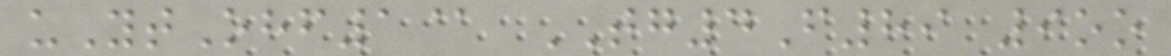uYtOhf1@ TG4F89 9oo
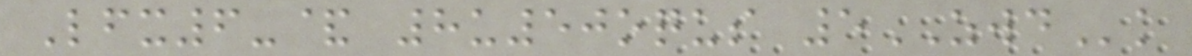Lfx6-& 8u50oqus 5ZWDk
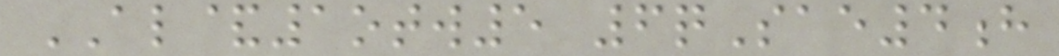AL&1otw5 6qSae4h
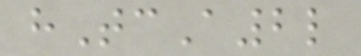hTcA2l
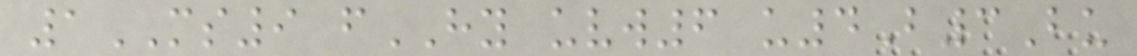1MS9 fHY uvw6 u4B3Bu
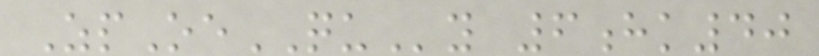ZpOeQUy 6hk40
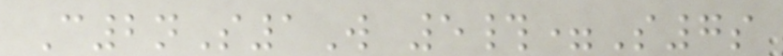C2nS1W 5#=S7s
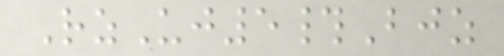RzUj5#Bjz
